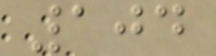104
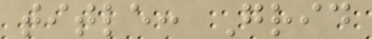title: Grid
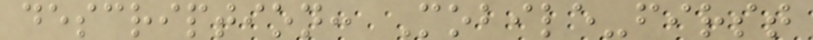description: Mobile-first
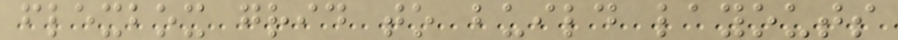flexbox grid to build layouts
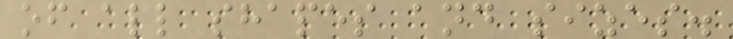of all shapes and sizes.
